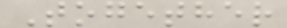Together
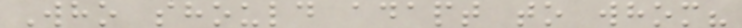Who should adapt to whom?
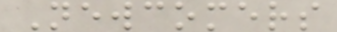Newcomers
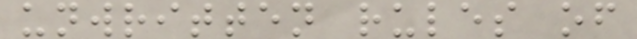unwritten rules of
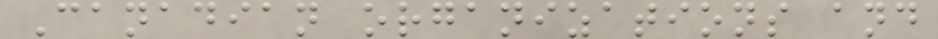Canadian organizations and
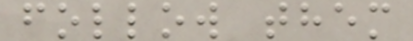follow them
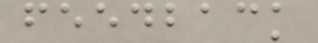feedback
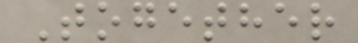Together
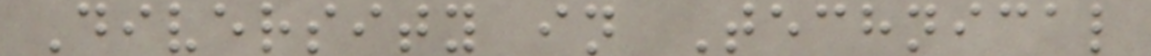Diversity in Technical
